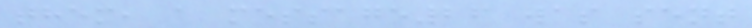them, a message26 was sent
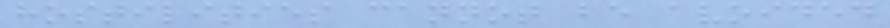hostilities cannot be avoided
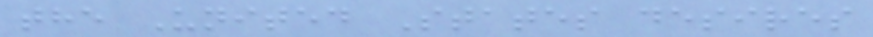the United States desires
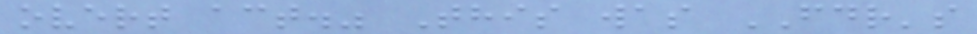overt act." This was FDR's
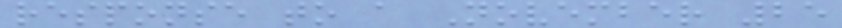response to a November 25
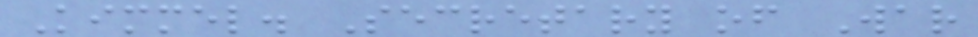Kimmel. Secretary of War
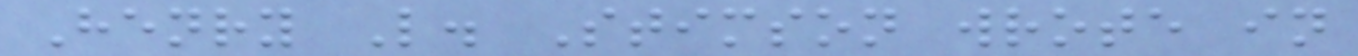Henry L. Stimson wrote in
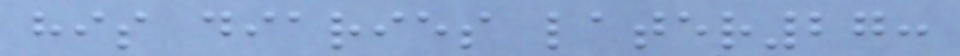his diaries later27:
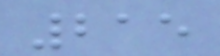215
